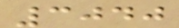3040
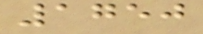1750
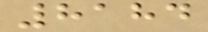8184
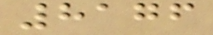8176
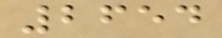2654
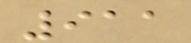911
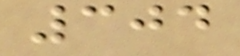304
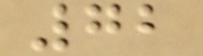72
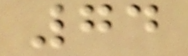74
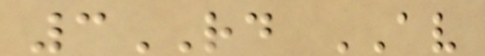3RD AV
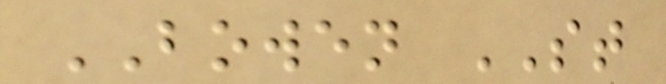BOWEN ST
